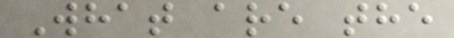What are the
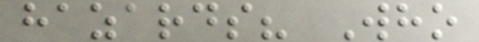hazards? Who
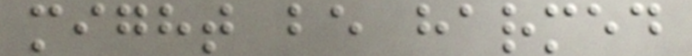might be harmed
